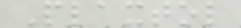Plaxtol
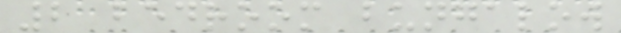2 bedroom bungalow
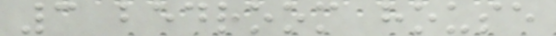3 bedroom house
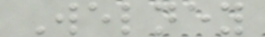Welney
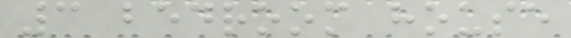3 bedroom house
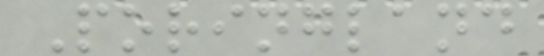Poringland
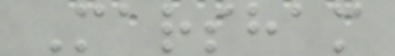Marsham
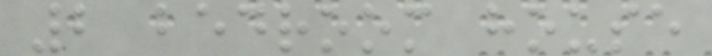2 bedroom house
